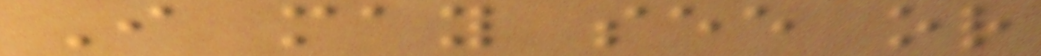I may see or
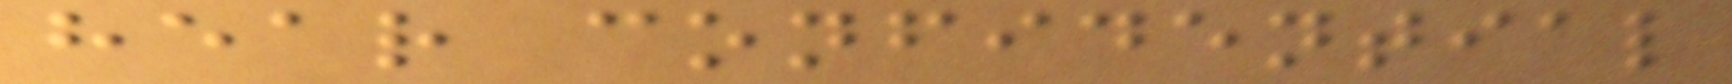hear confidential
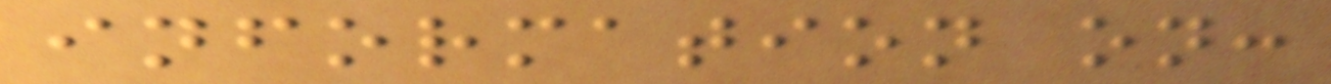information on:
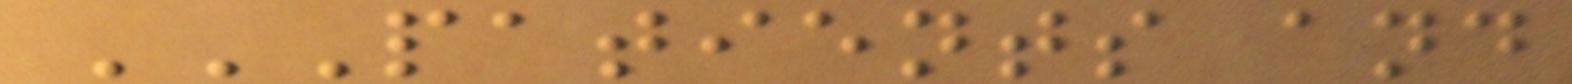PATIENTS AND
